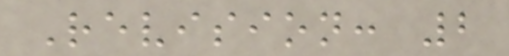Revision: 2
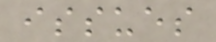issues
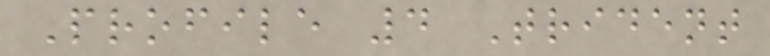Profile 4 Trident
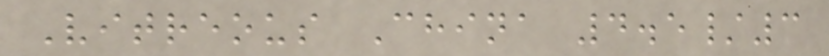Vitreous China 4.5/3
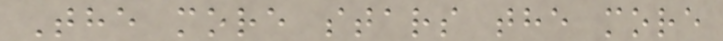The more stars the more
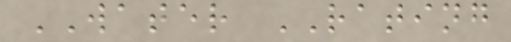WATER RATING
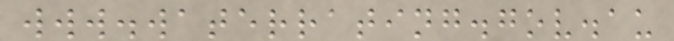www.waterrating.gov.au
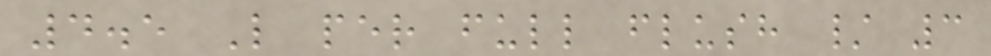4.5 L per full flush / 3
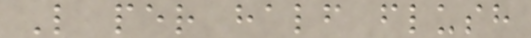L per half flush
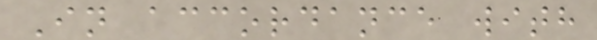In accordance with
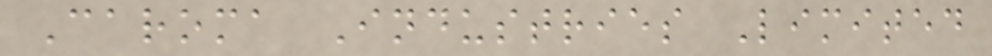Caroma Industries Limited
